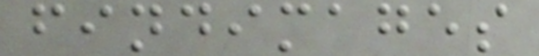findimages
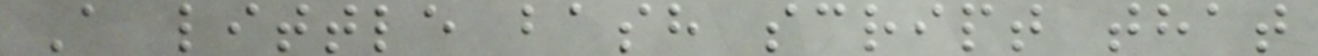A little bash script that
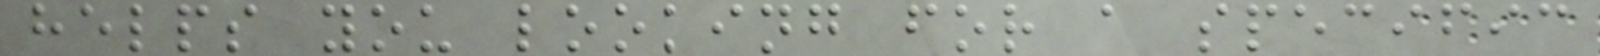helps you looking for a specific
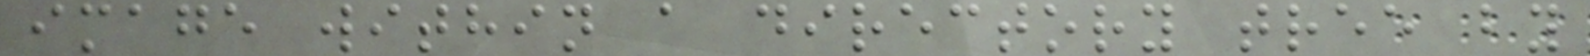image within a directory tree by
